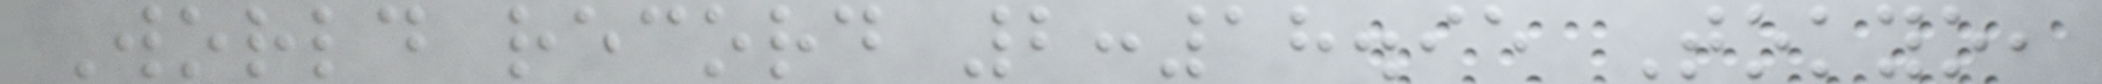World record 2:18.95 Tokyo,
